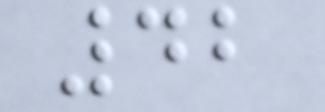42
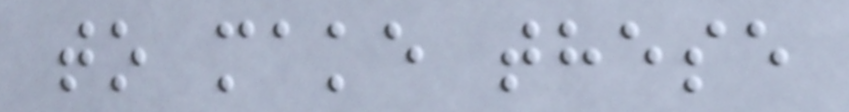to make these
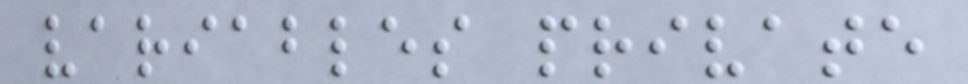variables private
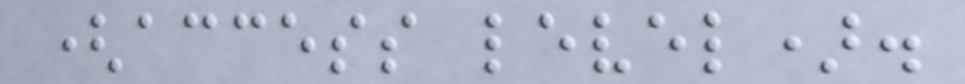(access level).
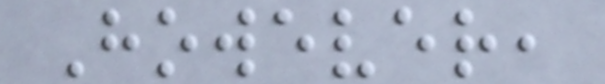However,
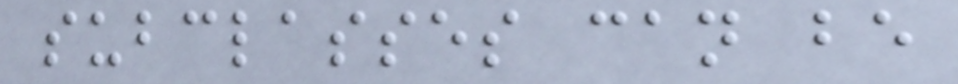subclasses can be
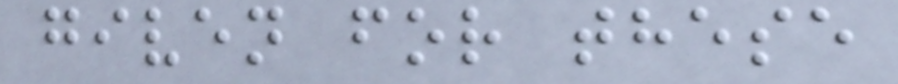given for these
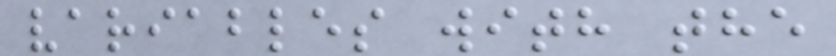variables with the
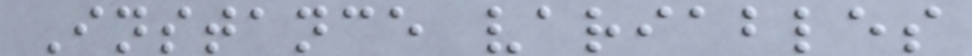Instance variables
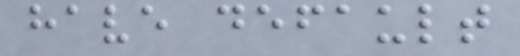have default
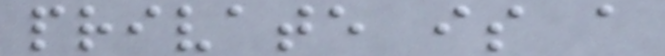private is a
